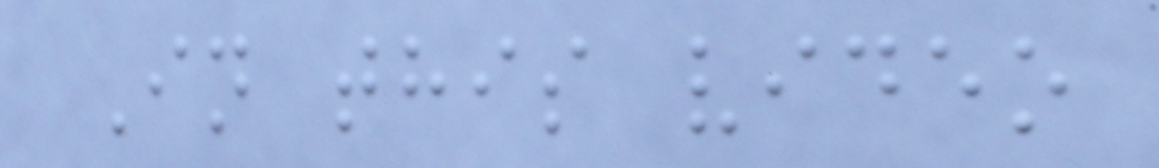In this video
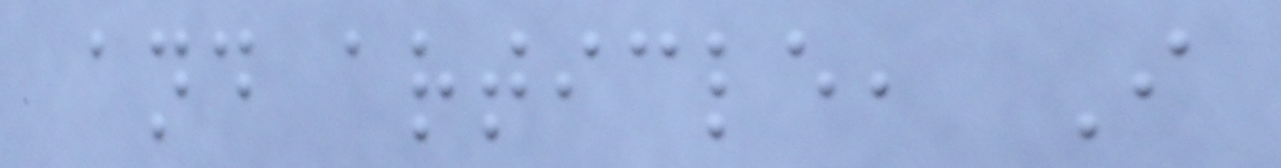and article, I
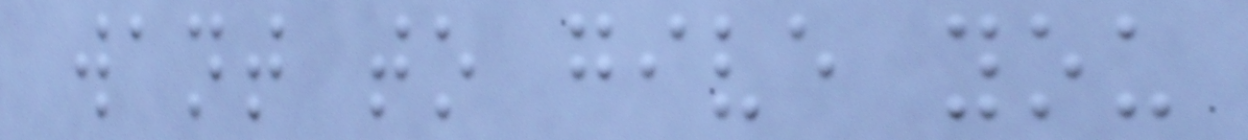want to give you
